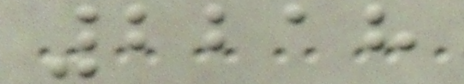2218
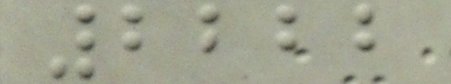2222
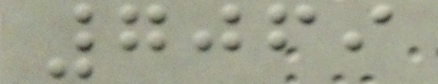7069
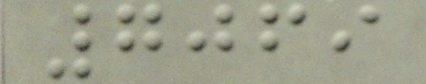7069
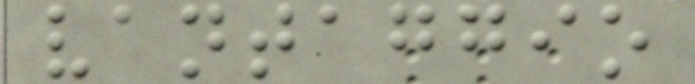vantaggio
